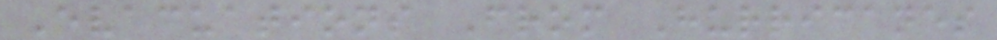Evacuations From Hurricanes
